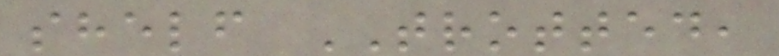shelf TROTTED,
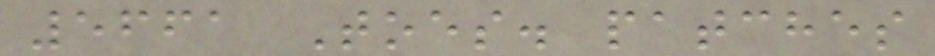5661 Toes. patches
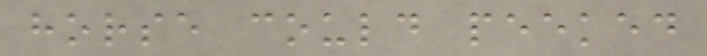horse could peeked
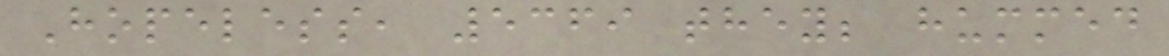Hopeless, 5369 they; hummed
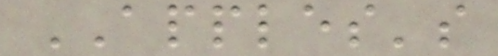APPLES's
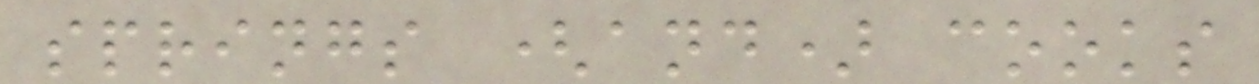springs (and) cooks
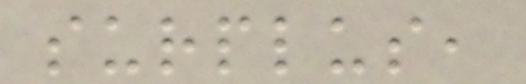surplus,
